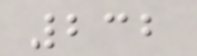232
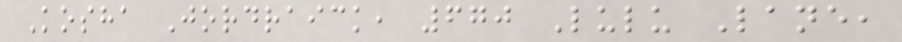Kosha Jordraick, 670 Lulu Lane,
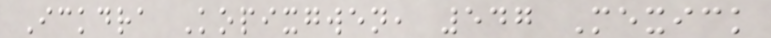Ickdra Kopixgwen, 547 Mexick
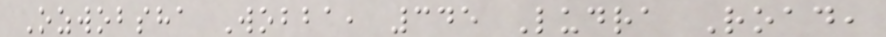Ozwobsha Wobba, 345 Ludra Road,
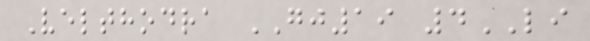Velthodra GJ19 4LI
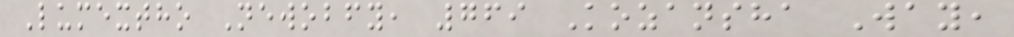Lumextho Newobfy, 769 Kozansha Way,
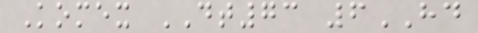Komex DT73 6HD
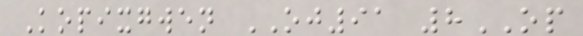Kopixgwen OJ91 8OP
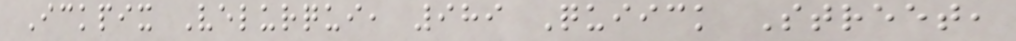Ickpix Velurqui, 989 Quiick Street,
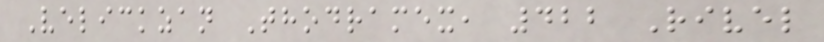Velickzan Thodramex, 422 Rivel
